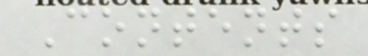Contents
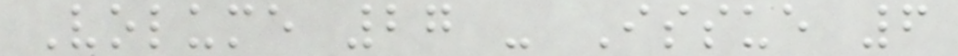Volume 27 - Issue 6
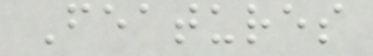Features
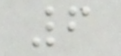6
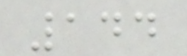144
